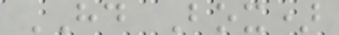HD Box)
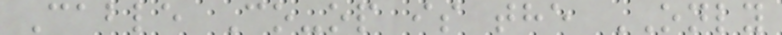Cable Co-op is the ONLY
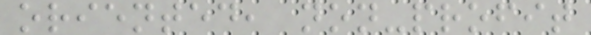oriented, non-profit
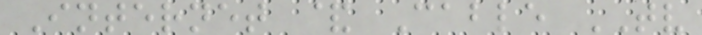Internet & Cable TV
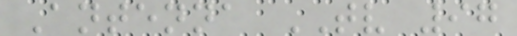Antenna TV 97
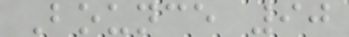Bounce 90
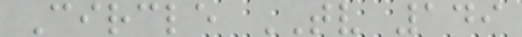Circle TV 149
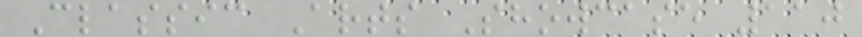Classic Arts Showcase 110
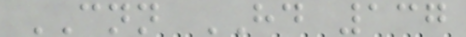CNN HD 137
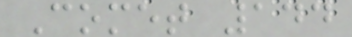Comet 144
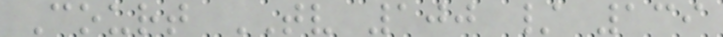Court TV 100 / 139
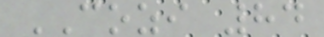COZI 84
